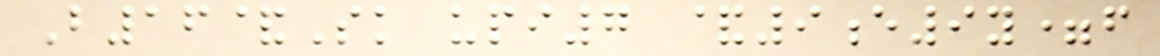B16&Sk upi7 &9e9y=f
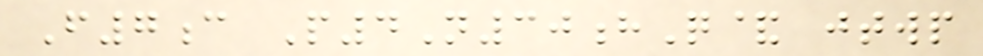F7c P4N30hQ& jtwp
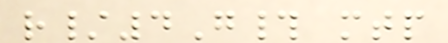r/4G# mtp
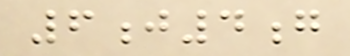6j4g
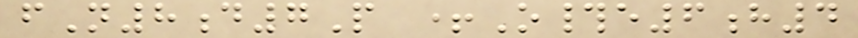fN8d7P +O#e6h4
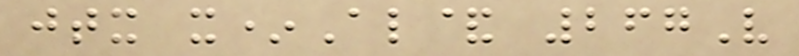jtx x*Al& 267V
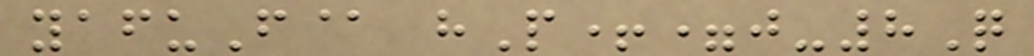yafuF@ hP+=j-8Q
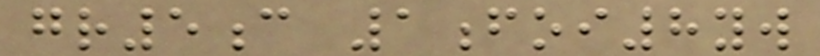gr5c 1foi8yw
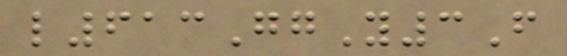l613GgY3F
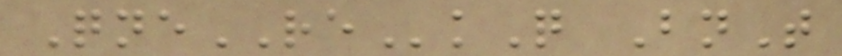QneREkQ BnT
